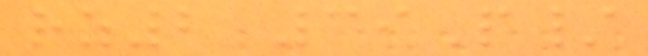rz2 39P/
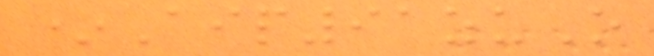*Aip91zuO
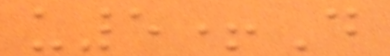u5+D
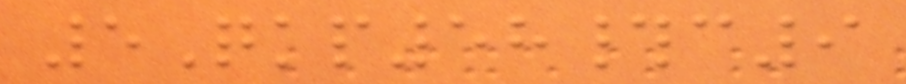5Qkp58#c9
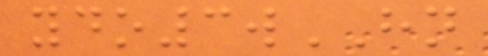ydo3wHN
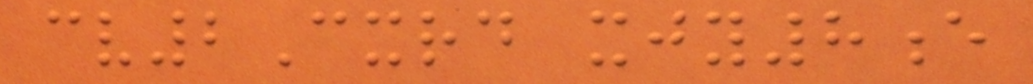cv2Cxrd xjy8e
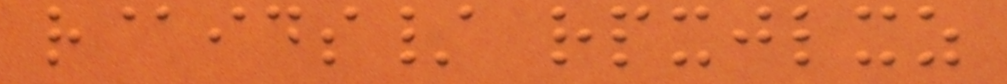r@ids/ rpxjlxz
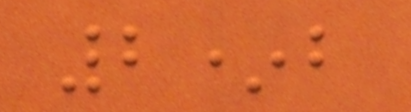2*b
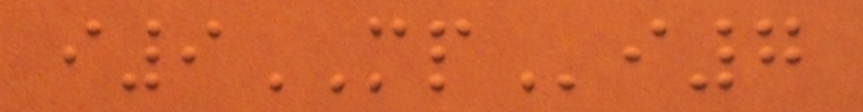i9MPi7
